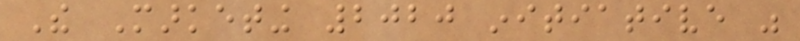The Marketing 2020 initiative was
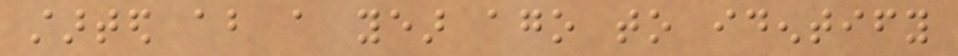started about a year ago to identify
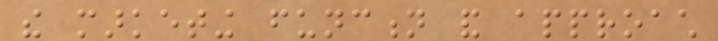the marketing function and approach
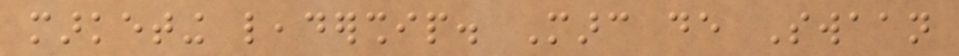marketing leadership. Marc de Swaan
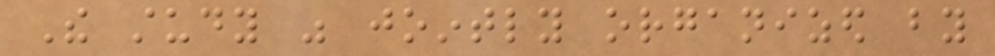The study was jointly organized by
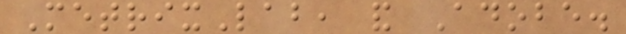MetrixLab, and Adobe.
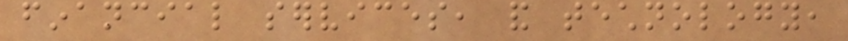financial services, and technology,
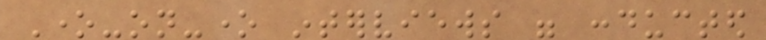One-on-one interviews were conducted
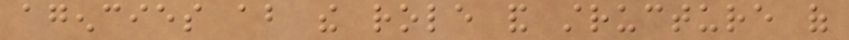agencies about the role and structure of
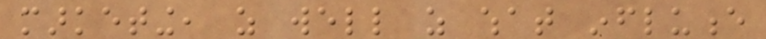marketing, as well as what influence
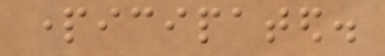participated.
